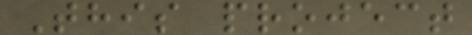This project
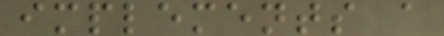implements a
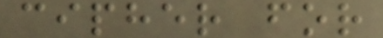cipher for
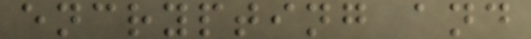encrypting and
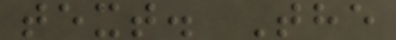text. The
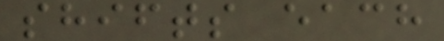shifts each
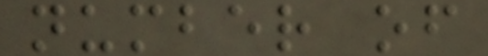number of
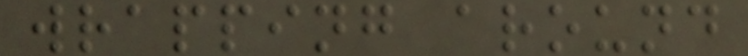wrapping around
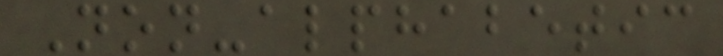Non-alphabetic
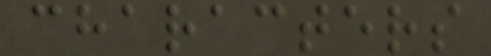characters
